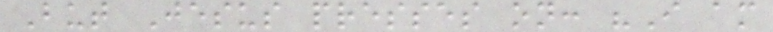But Jesus presses on: "I am
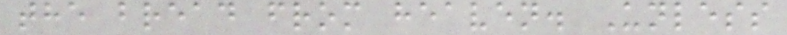the bread from heaven. Unless
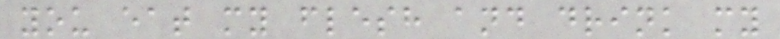you eat my flesh and drink my
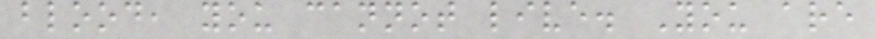blood, you cannot live. You are
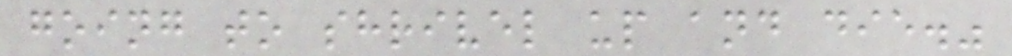going to shrivel up and die."
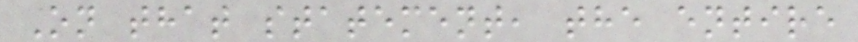On that statement, the entire
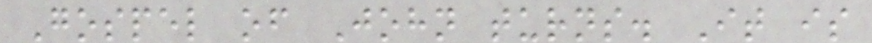Gospel of John turns. It is
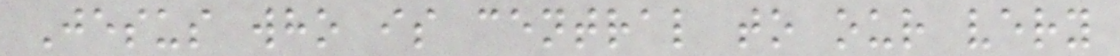Jesus who is central to our very
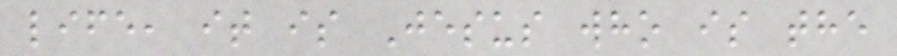life, it is Jesus who is the
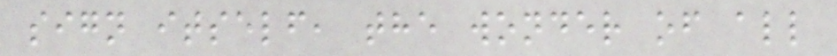sign itself, the wonder of all
